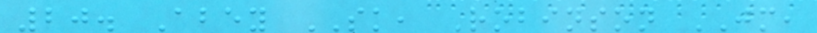20. Abey SK, Robinson JM,
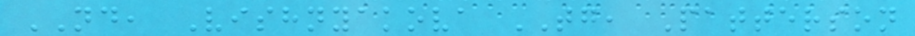ND, Vishnyakova TG, Patterson
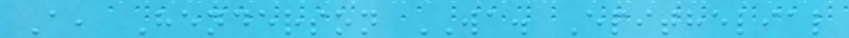A, Henderson WA. Epithelial
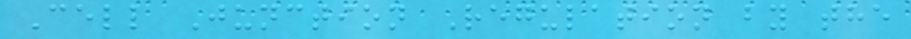Cell Junction Regulation by the
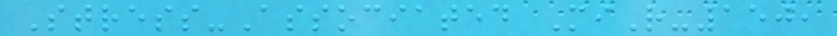Stress-Associated MiR-150,
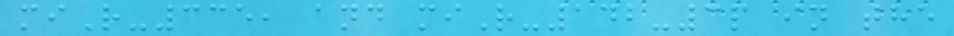miR-335, and miR-142-3p in the
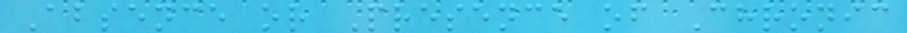Absence or Presence of Chronic
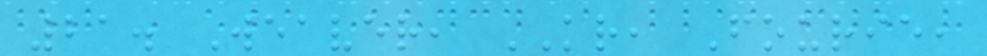21. Weaver, KR, Fourie,
